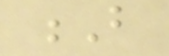B
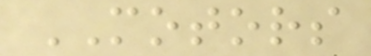MOTORS
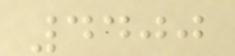4400
